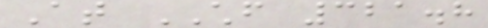At CHF 321.8
